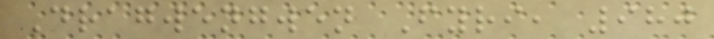Dragwengwen Fyri, 980
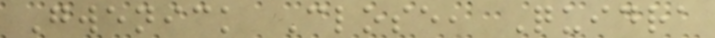Gwenick Close, Quidra
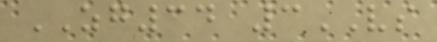ZG34 3VS
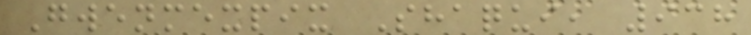Gwenmexpix Shaqui, 938
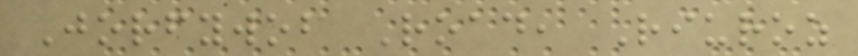Jorfywob Road, Riuroz
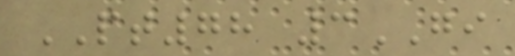PT78 3GI
